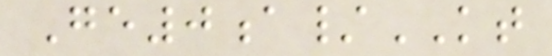Ge0a/KT
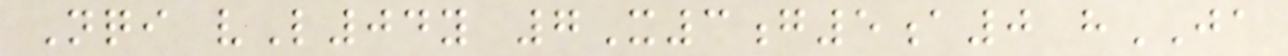Nqi vL04y 7X3g5a0 hJA
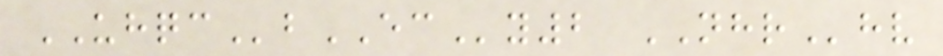UHQCbECy2 NHRhv
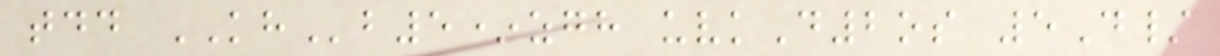tdd KHb5*zgh uvkD2os 5D/
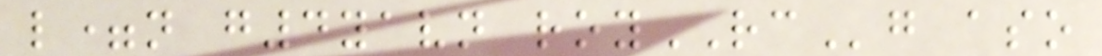l=n g4yavn royRCg aso
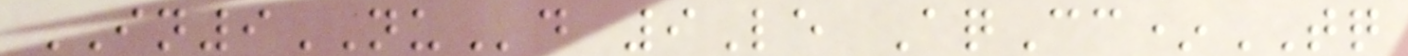IN9NUd 9Le AqCc*TQ
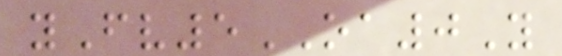yFv5OA0Y
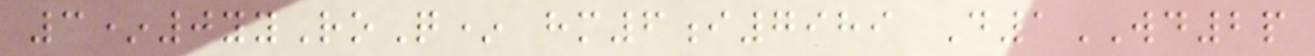3*0yyRoQ* hm6i7989 D1WD2p
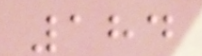184
